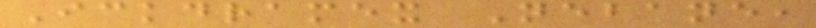Ickdramex Nebane,
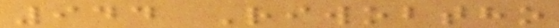944 Riwobtho
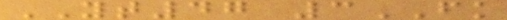YT47 3FK
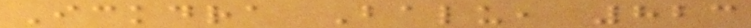Ickdra Balu, 823
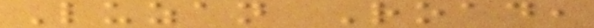Luzan Road,
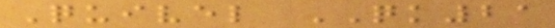Quivel QK21
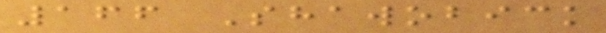166 Shawobick
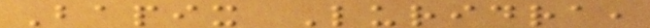Bapix Luridra,
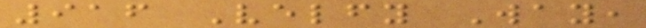916 Velfy Way,
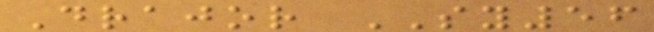Drajor SY56
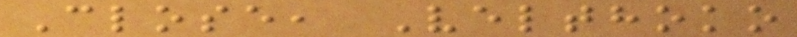Close, Velthoko
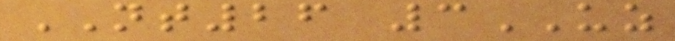NT26 3UZ
